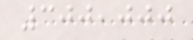300,000
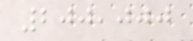200,000
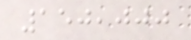150,000
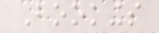Bookings
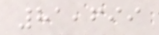81,699
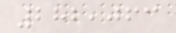282,063
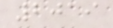2019
